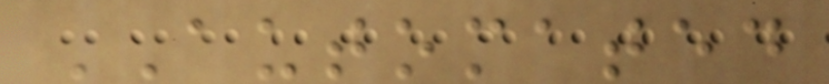AUTOMATED
